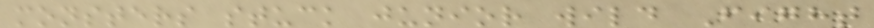monsters stuck junior wild Fight
